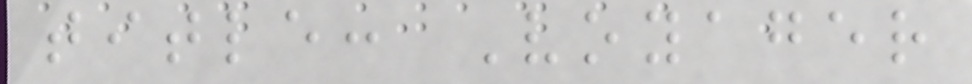title: Voyager
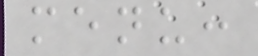menu:
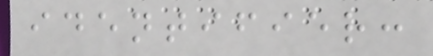identifier:
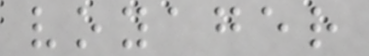voyager
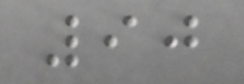90
